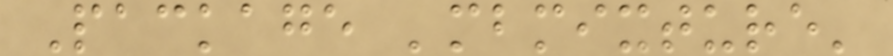Package 'mbmixture'
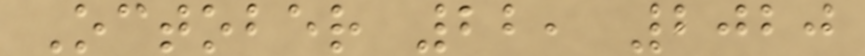October 22, 2020
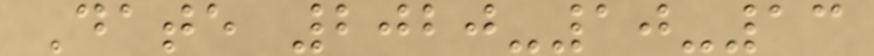Date 2020-10-13
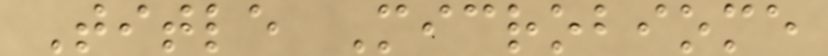Title Microbiome
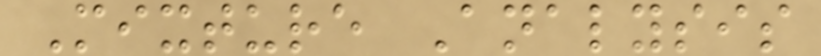Mixture Analysis
